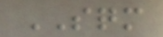SQM
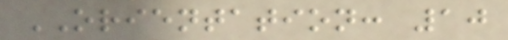ORIENTATION: 10
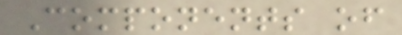Components of
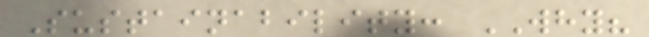Sustainability: WHY?
